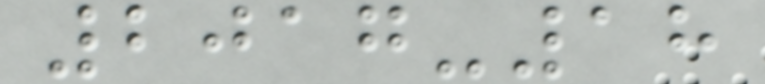2017-18
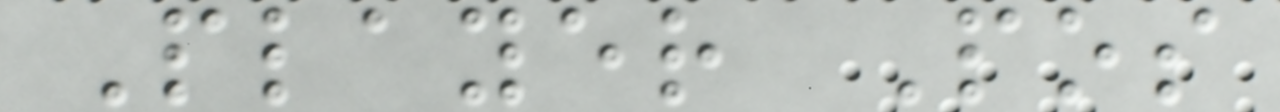Player Pos
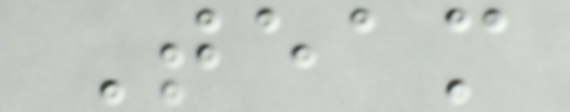Team
